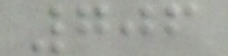706
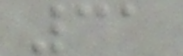31
